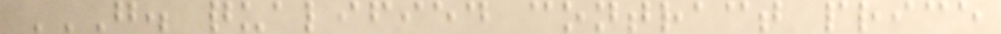G. QUALIFIED CONTRACT PRICE
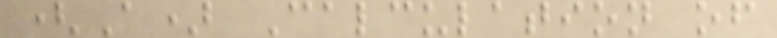(A) Calculation of
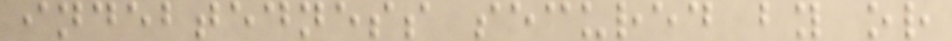indebtedness secured by or
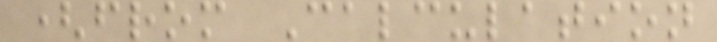(from Calculation
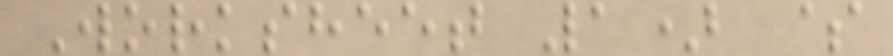Worksheet 1) $
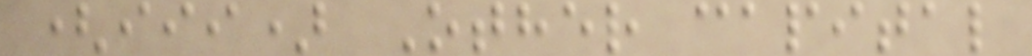(iii) Other capital
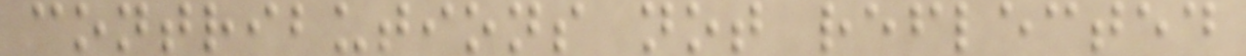contributions not reflected
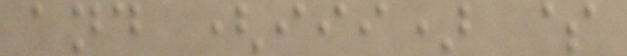and (iii) $
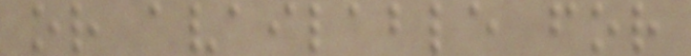or available for
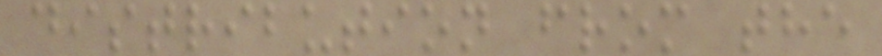distribution from the
